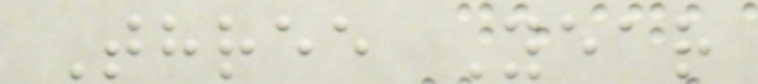Three Year
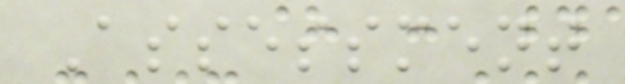Assessment
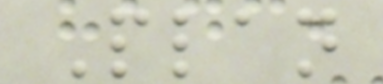Plan
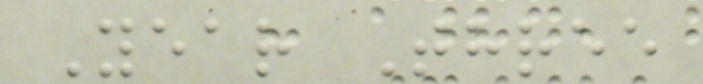Year Three
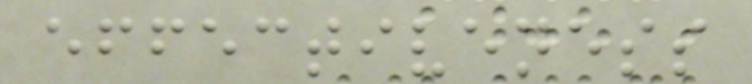effectiveness
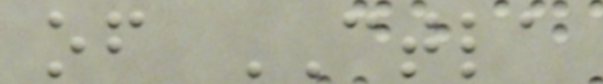of CTLA
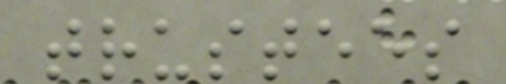trustees
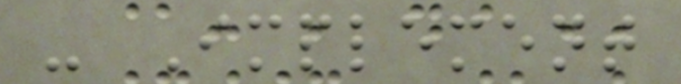- Implement
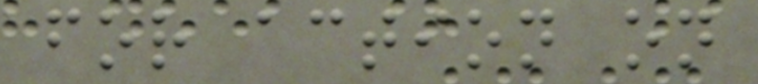for action on
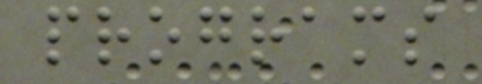programs
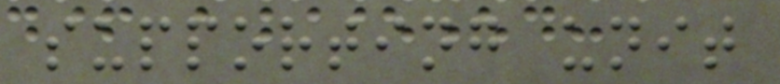supporting unit
